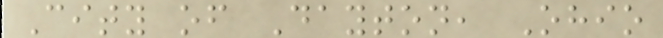City of Dayton, Ohio
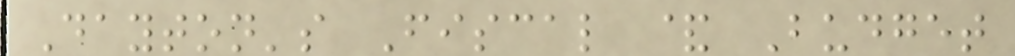Dayton's Fiscal & Budget
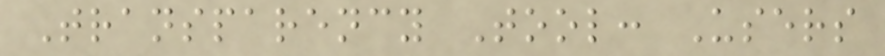Transparency Tool: Users
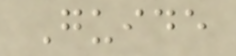Guide
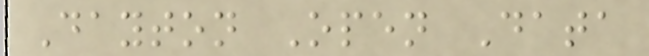Dayton Open Data
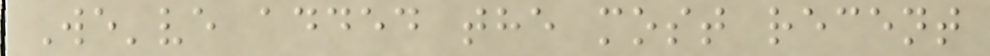We've added the most recent
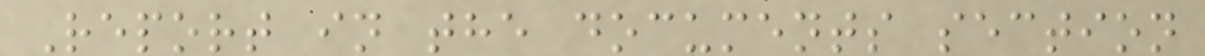Report in the documents section
